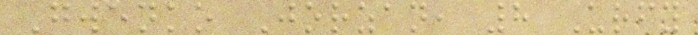Gwenko Jorzan, 8 Urfy
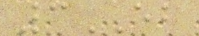3EB
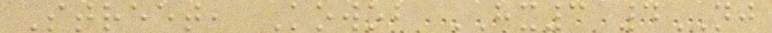Street, Kowob HX3 4NJ
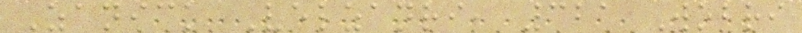Zanick Velzanri, 321 Wobri
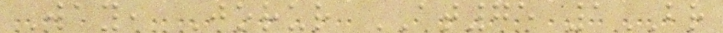Way, Jorur AT75 1BR
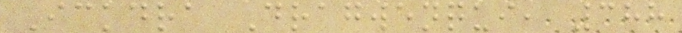Ickdra Dragwenqui, 388
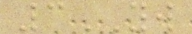3YW
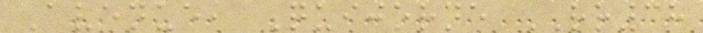Avenue, Quijorne RR38
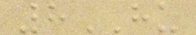8HU
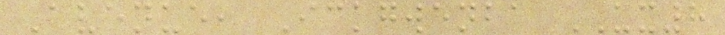Avenue, Ickgwenba UX8
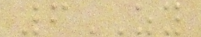6ZY
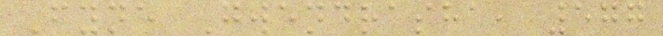Fyne Gwendrasha, 577
